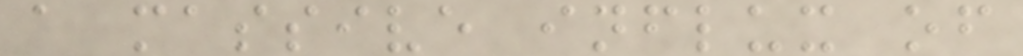a massive influx of
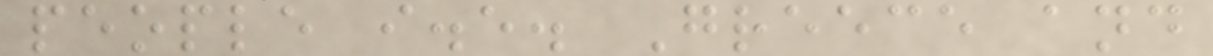people i.e. Greece and
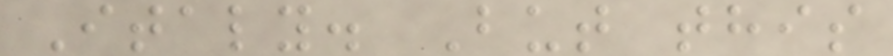Italy. But this
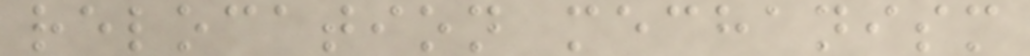relocation mechanism
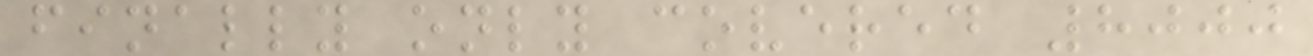finally only covered 8000
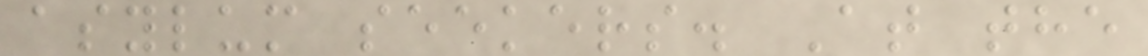asylum seekers. At the
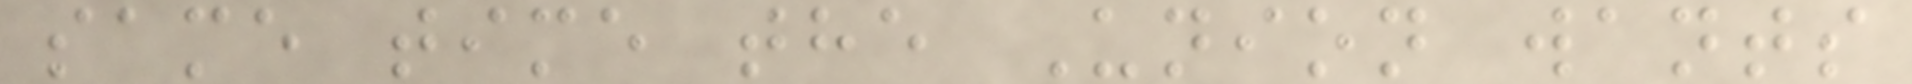same time the Union wants
